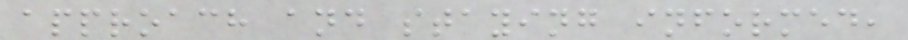approach and staying informed,
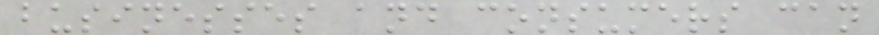businesses and consumers can
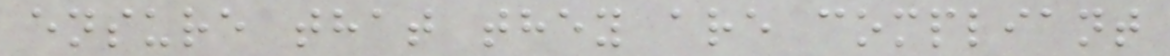ensure that they are compliant
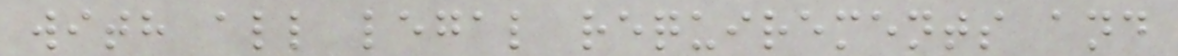with all legal requirements and
